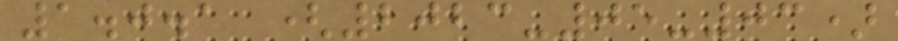1.0.1 (2023-05-03)
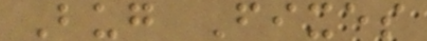Bug Fixes
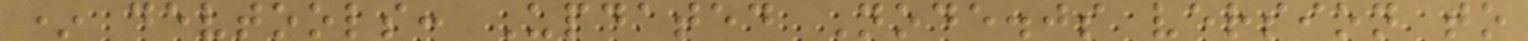* devtools: Updated Node.js version to
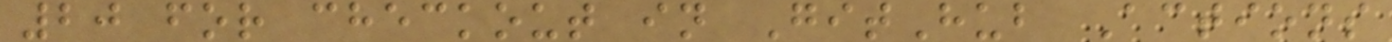20 for checkout in GitHub Actions
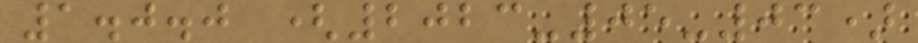1.0.0 (2023-05-03)
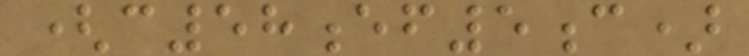(c58ef5c)
